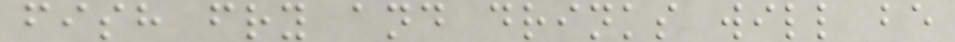fish fry and drinks will be
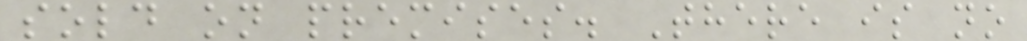sold on premises. There is no
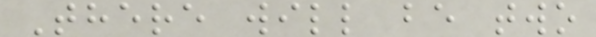There will be two
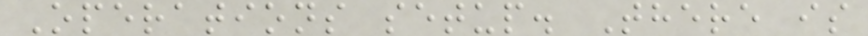Operations setup. There is
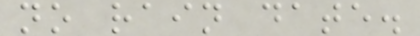no rain date.
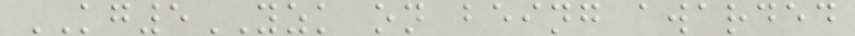KG5YZK on being awarded
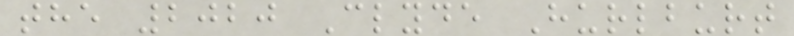the 2020 Clyde Hurlburt
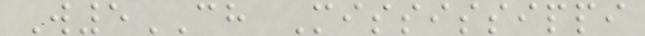W5CH Mississippi
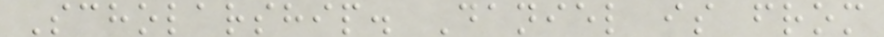Scholarship. Daniel is from
